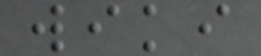wiki
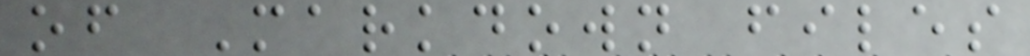of Markdown files
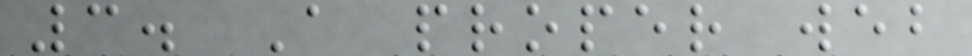3. A proper web
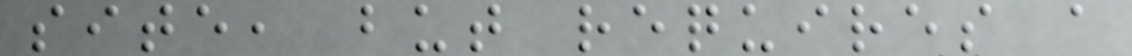site, but requires a
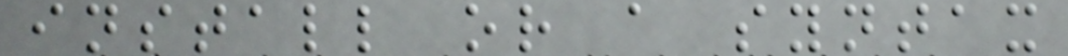install or a syntax
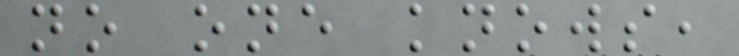no one knows,
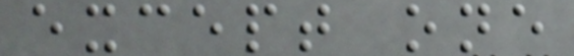except one
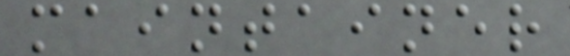maintainer
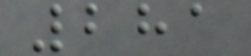281
